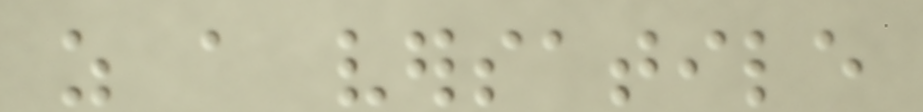as a versatile
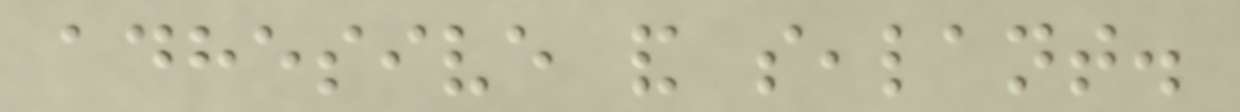adhesive and sealant.
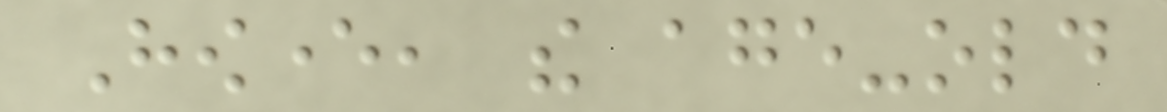However, the age-old
